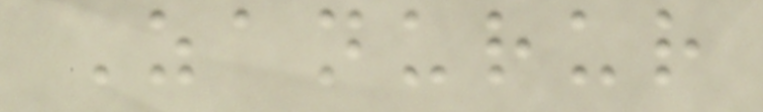Zanurur
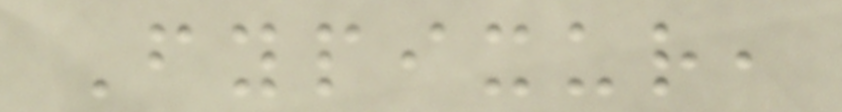Fypixur,
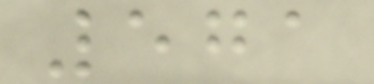571
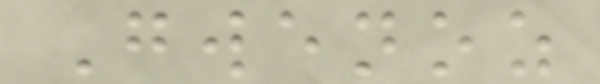Gwenoz
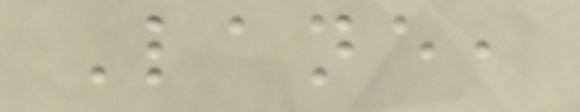Lane,
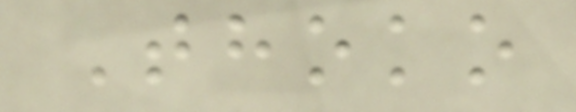Thoko
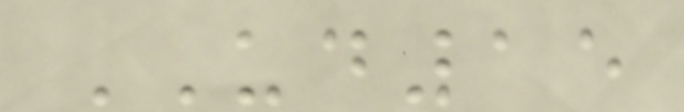UD15
